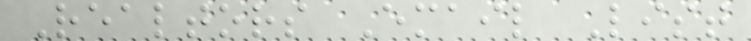Realtors Email List
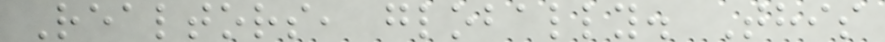Realtors, globally. This
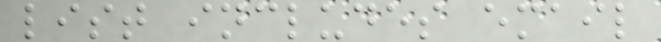list includes email
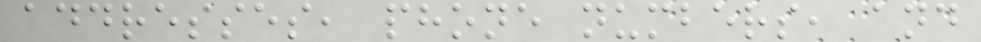addresses, phone numbers, and
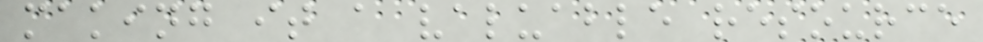making it a valuable resource
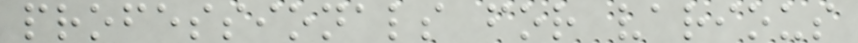professionals for various
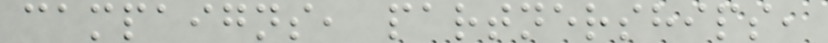campaigns, partnerships,
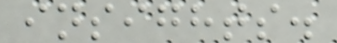insights.
